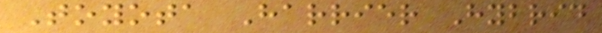Toyota Harrier Hybrid
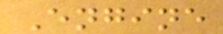Engine
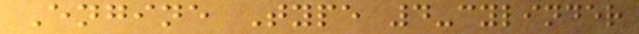Engine Type 4-cylinder
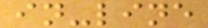in-line
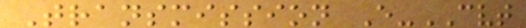Transmission E-CVT
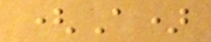(A)
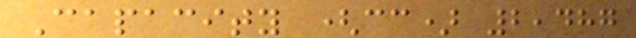Capacity (cc) 2,487
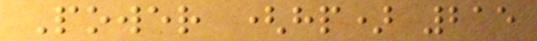Power (hp) 215
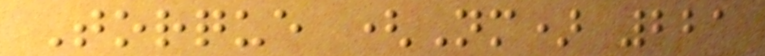Torque (Nm) 221
